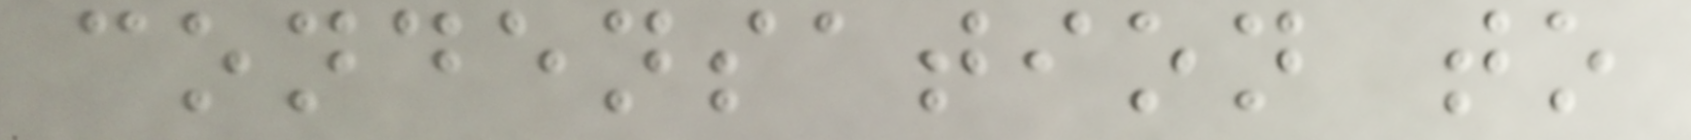condensation to
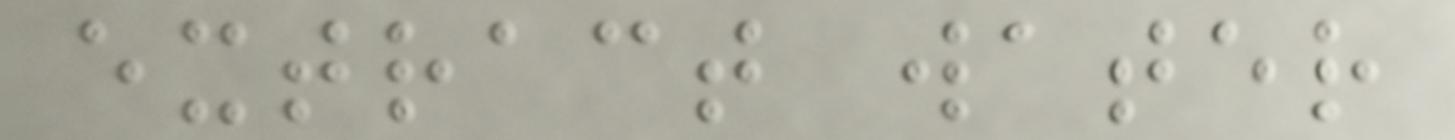extract water
